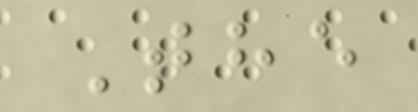The
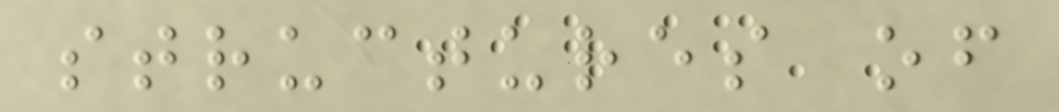structures of
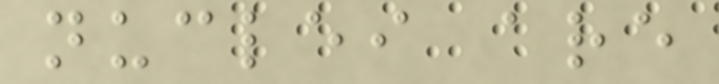nuclei are
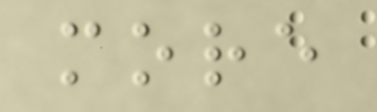more
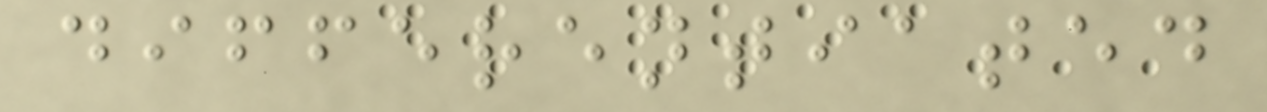differentiated
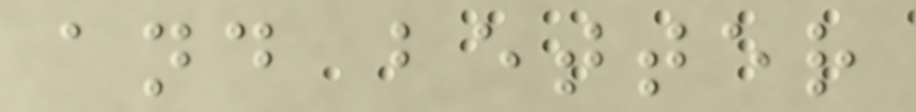and better
